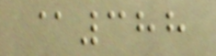@388
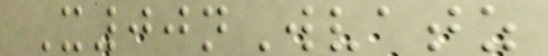X00nWvatz
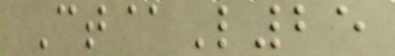Ct@L25
